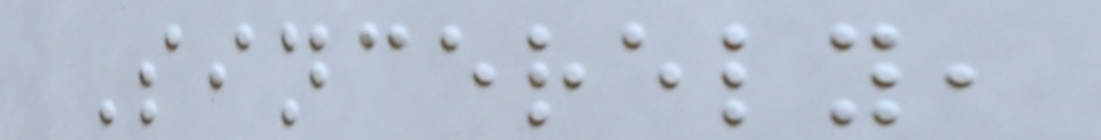Sincerely,
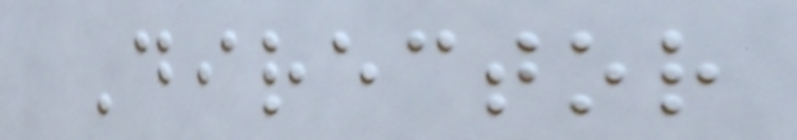Director
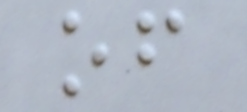of
